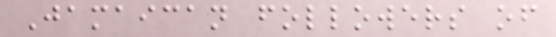Jamaican followers of
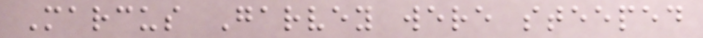Marcus Garvey were steeped
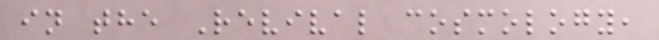in the Revival cosmology,
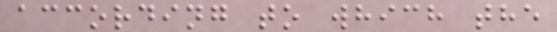according to which the
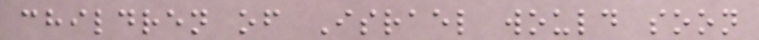children of Israel would soon
